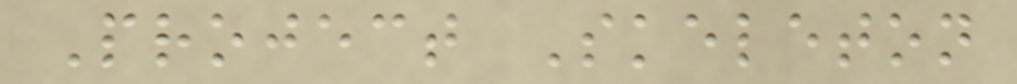Project Skeleton
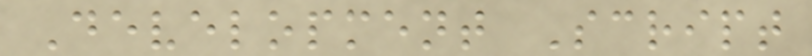Development Script
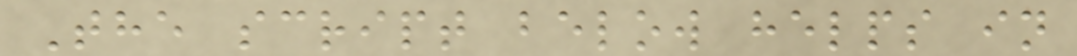The script below helps in
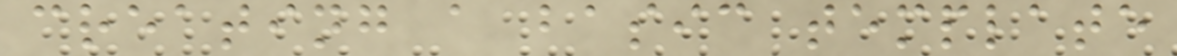creating a basic template
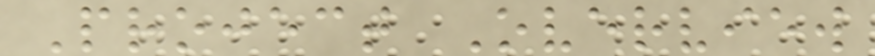Project Overview
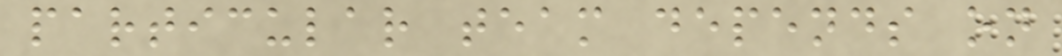particular team depends on
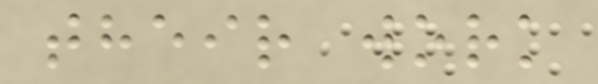their work
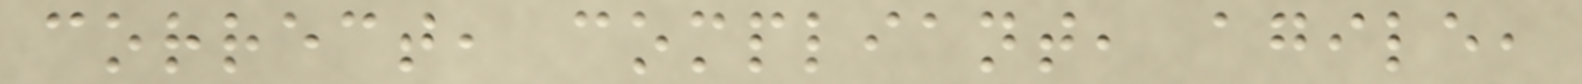correct, compliant, agile,
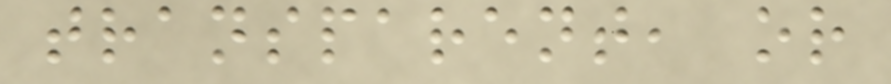transparent, or
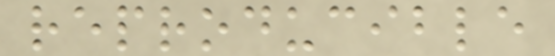reproducible
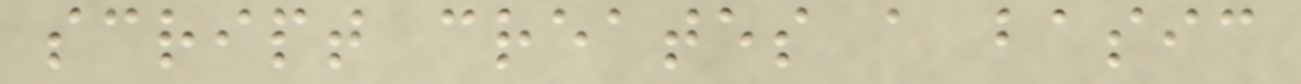script creates a basic
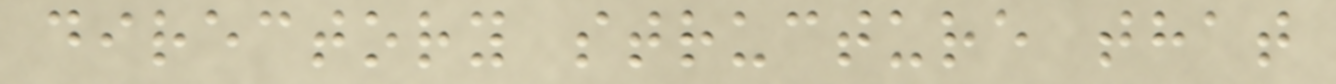directory structure that
